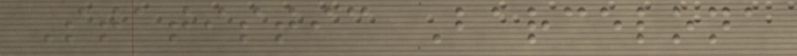Statistic Barcelona
